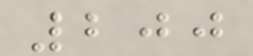200
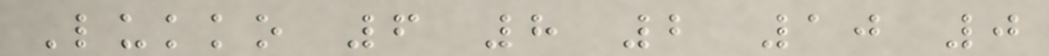Lukko 6 8 2 10 0
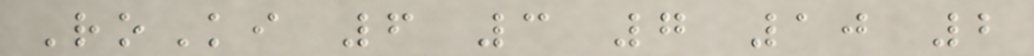RoKi 6 3 7 10 2
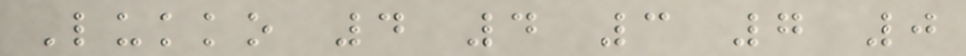Lukko 4 4 3 7 0
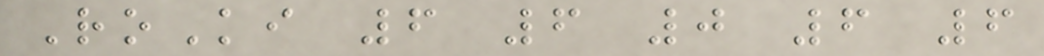RoKi 6 6 0 6 6
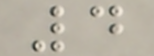4
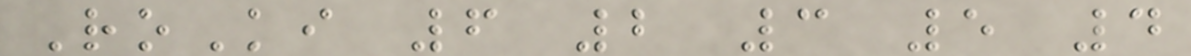RoKi 6 2 3 5 4
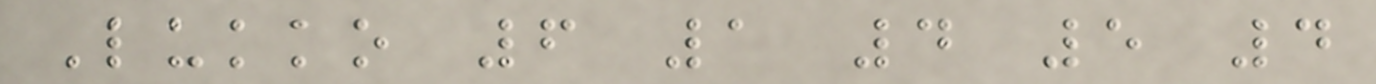Lukko 6 1 4 5 4
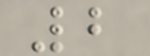2
